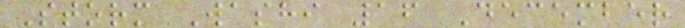Storm Washi 16 December
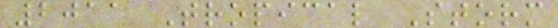2011 Tropical Storm
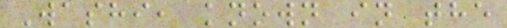Washi, known in the
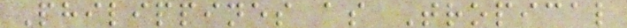Philippines as Tropical
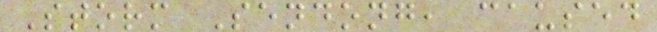Storm Sendong, caused
